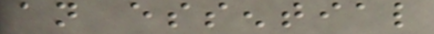an essential
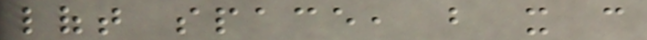loft space, but it can
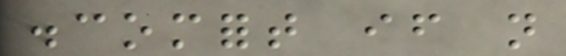discomfort if not
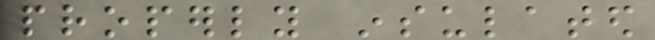properly insulated
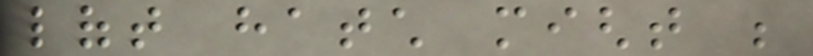loft hatch might be
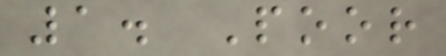1. Poor
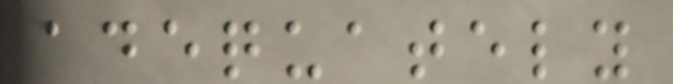adequately
